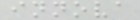innova
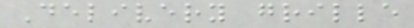Delivery grille
